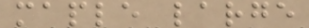maple large
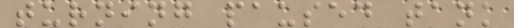turning paused tank
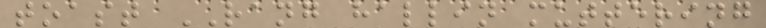toast RANG hallin muttering
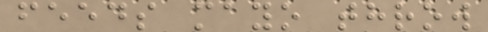feeds mayo throw
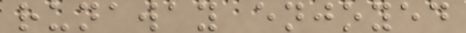runaway enjoyed
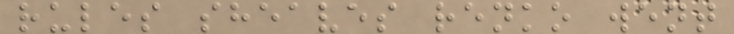rules sheaves renko went
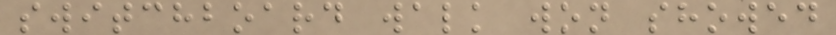switchboard walk won showed
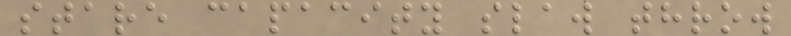stare capacity slaw throw
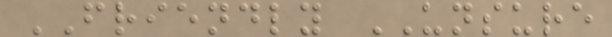FRIENDLY UNSURE
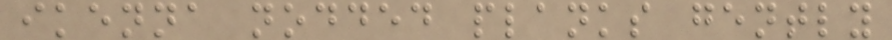ikenna nodded planks gently
